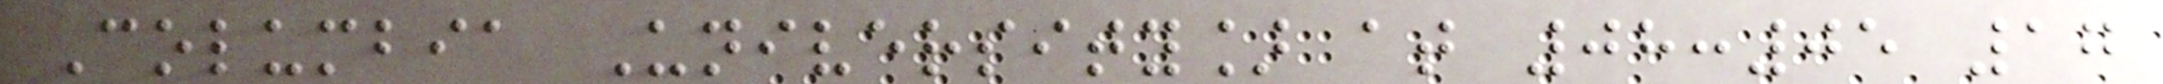Columbia University] at 08:05 17
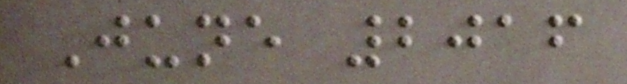June 2016
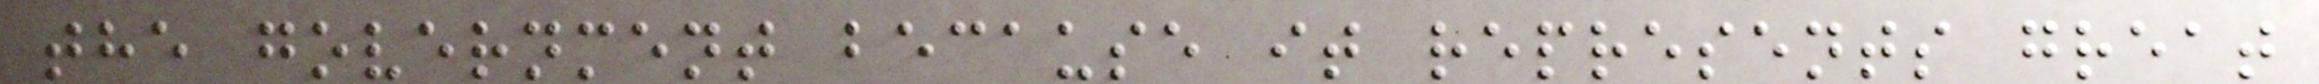the government because it represents great
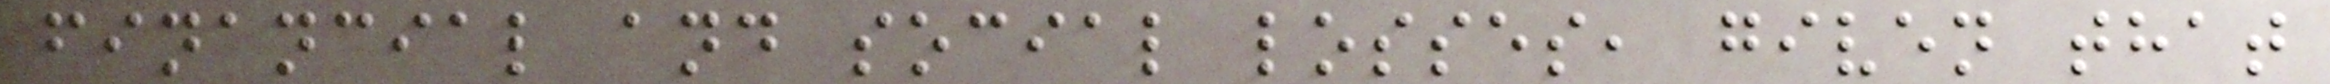financial and social losses, given that
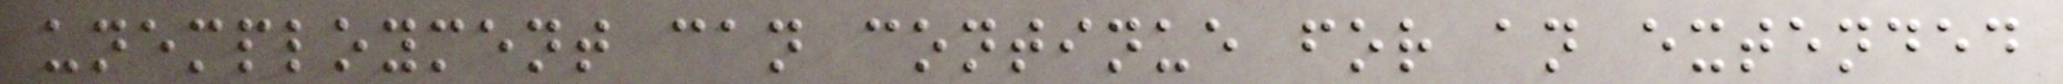unemployment can continue for an extended
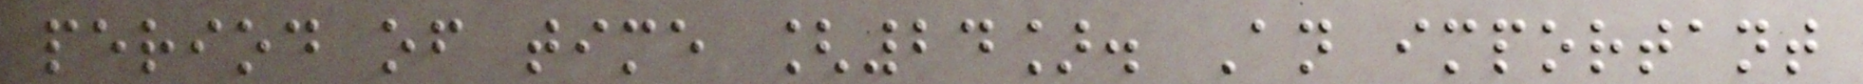period of time [24]. An important
